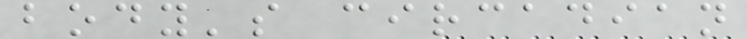body's circadian
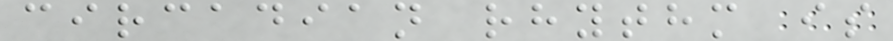circadian rhythm is
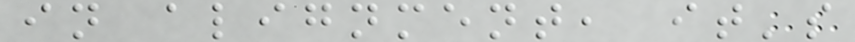in alignment, it's
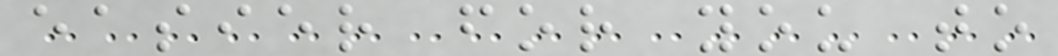easier for you to
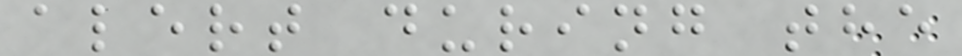alert during the
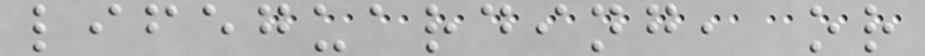lifeguarding, or
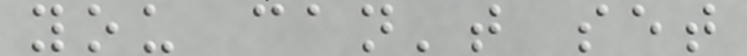you can't set
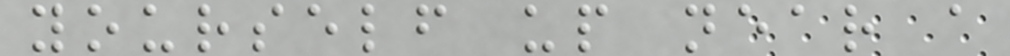yourself up near a
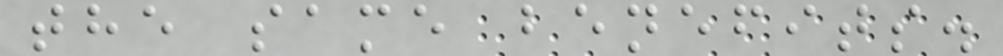the same benefits.
